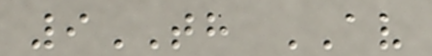9TH AV
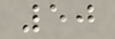50
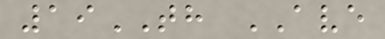19TH AVE
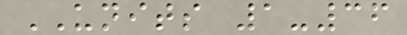UNITS 1-36
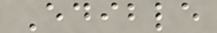Edible
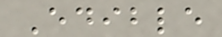Edible
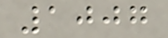1007
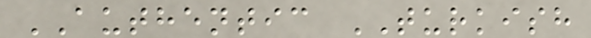AUTHENTIC TURKISH
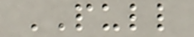PULL
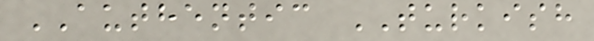AUTHENTIC TURKISH
